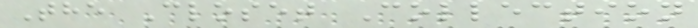The Closet Collection
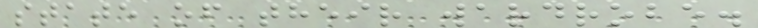state of their wardrobe.
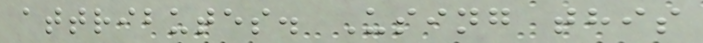attributes. Using this
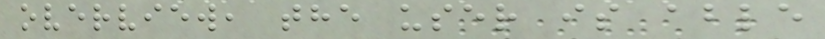overview, the user is able
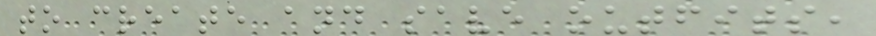to create and save outfits,
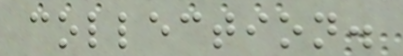collection.
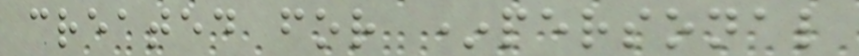created for *personal
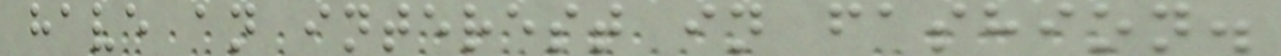have an interest in fashion.
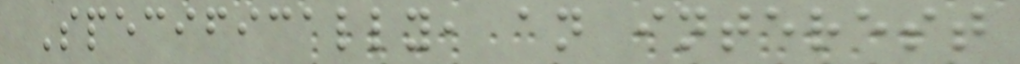Specifically, an interest
